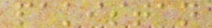pakistan
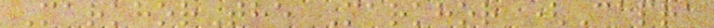MarkhorThe Markhor (Capra
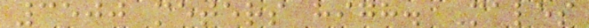3500 meters high. Males
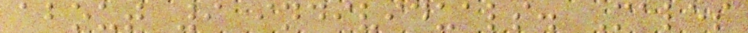about 9 individuals. Males
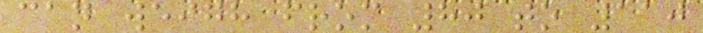can weigh from 80 to 110
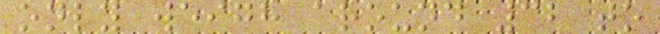only weigh around 32 to
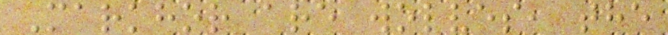Markhor are wolves, the
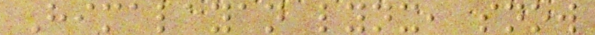Himalayan lynx, snow
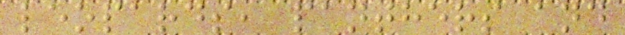leopards, panthers and
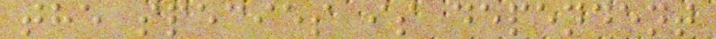the species is dependent
